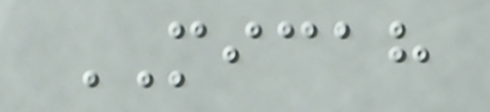MICAH
